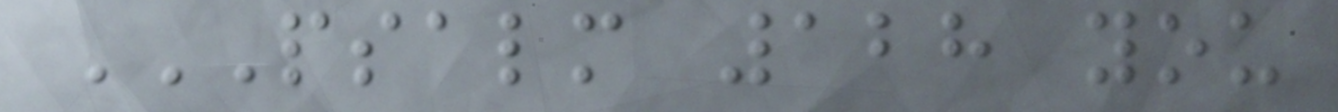PSALM 128 YOU
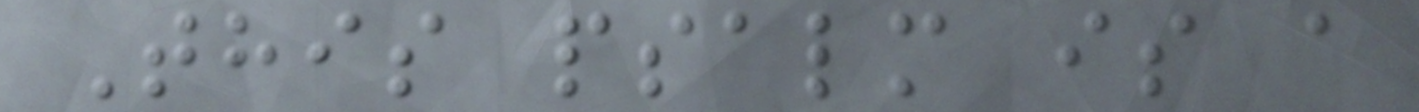This psalm is a
